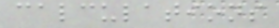calculations
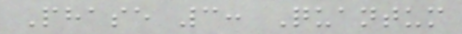Phase 3: Quantum
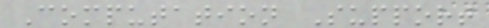Computation Support
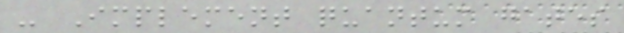- Implement quantum gates
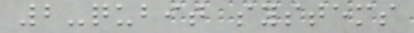2-qubit systems
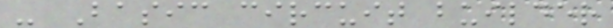- Basic circuit builder
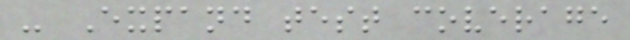- Expand test coverage
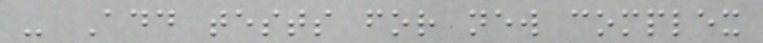- Add tests for new complex
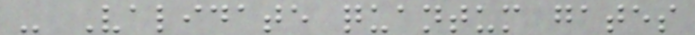- Validate quantum gates
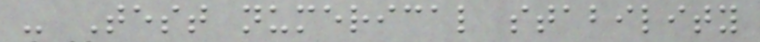- Test numerical stability
